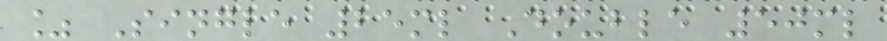% Single 25ml Double 50ml
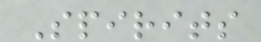Spirits
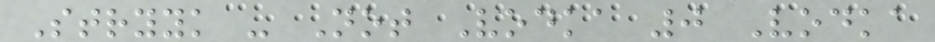Stryyk - Not Vodka 0 Vodka
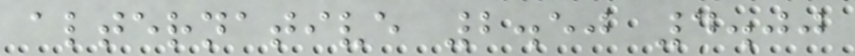alternative 2.50 4.00
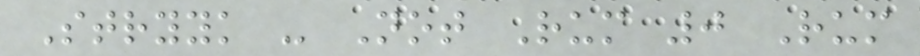Stryyk - Not Rum 0 Rum
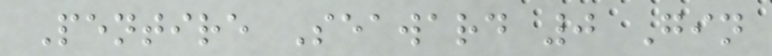Pentire Seaward 0 Gin
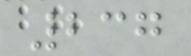237
